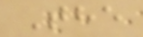The
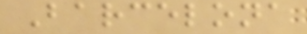Barcelona
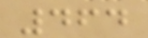464
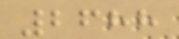2688
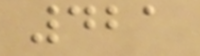421
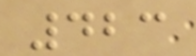423
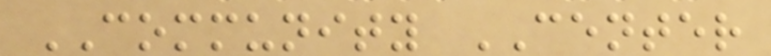COMMUNITY CENTER
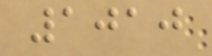1010
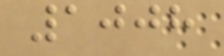1008
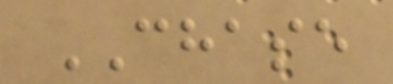CHASE
